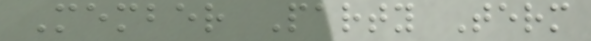Member Party Term
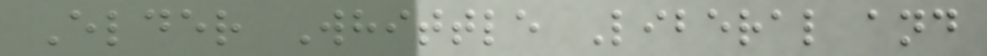Elder Whittle Liberal and
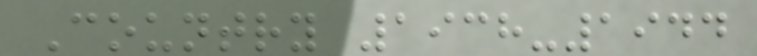Country 1938-1944
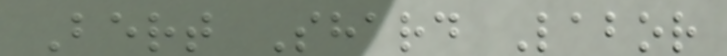Bert Shard Labor
